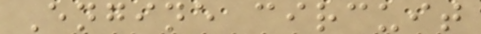Engine circuit
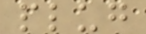plug
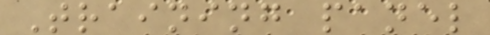Training panel
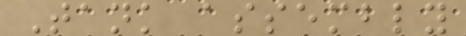Tank assembly
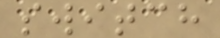switch
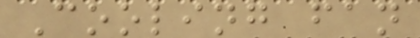Cooling fan
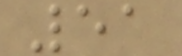51
